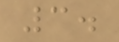3.
